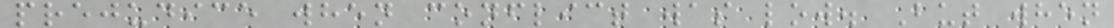prejudice when conflict was low. But when
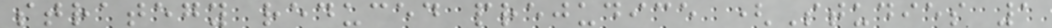strategy reduced prejudice (Studies 1
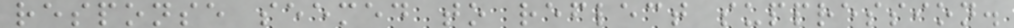response seemed to reflect suppression.
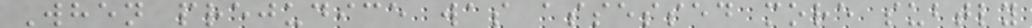When prejudice was assessed more subtly
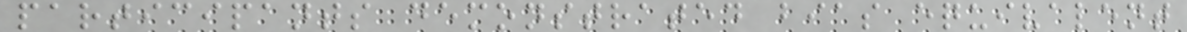participants demonstrated bias equivalent
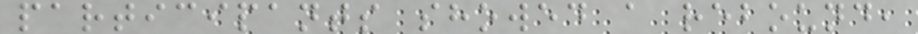participants showed a rebound,
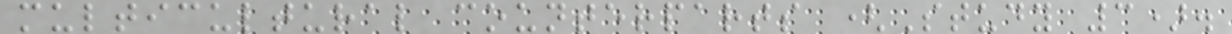multicultural counterparts (Study 3).
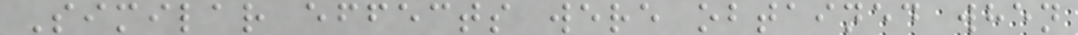Similar effects were obtained when
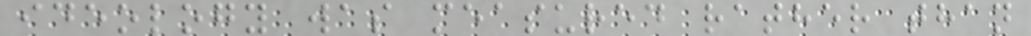ideology was measured rather than
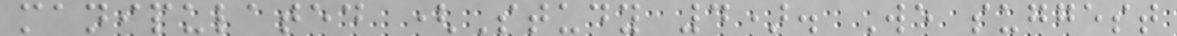manipulated (Study 4). We suggest
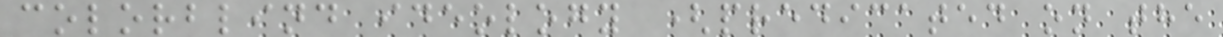colorblind ideology (predicated on the
